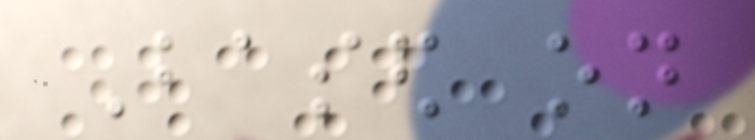Based on
